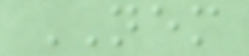NEM
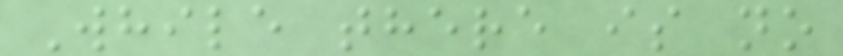While there is no
